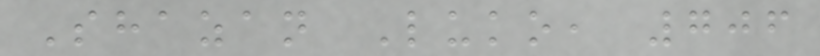Shazan Luko, 706
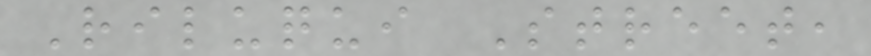Riluqui Street,
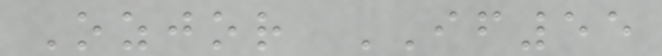Ozjor IF55
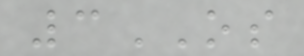3OS
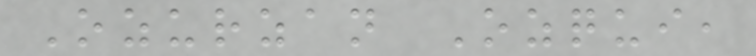Ozurzan Ozqui,
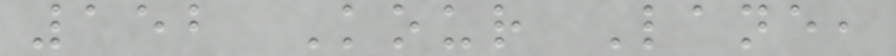152 Kour Lane,
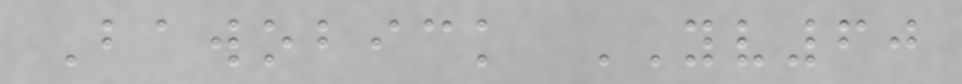Bawobick YV60
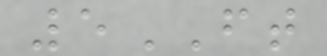5FT
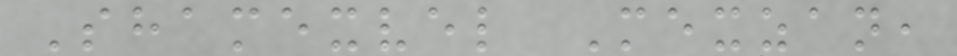Shamexvel Mexzan,
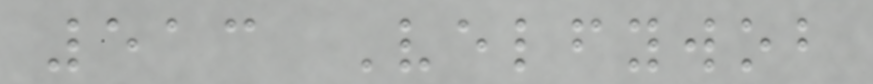513 Velfywob
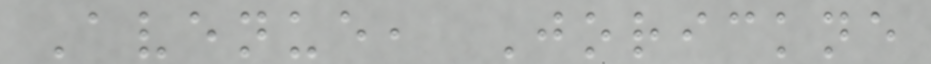Avenue, Jorickne
